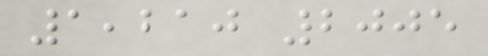1,210 2005
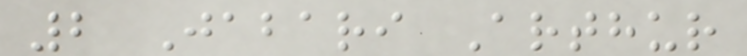2 Jabari Arthur
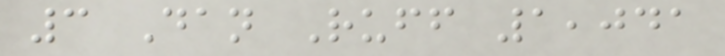3 Dan Ruff 1,041
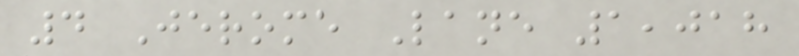4 Jerome Lane 1,018
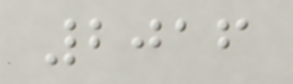2016
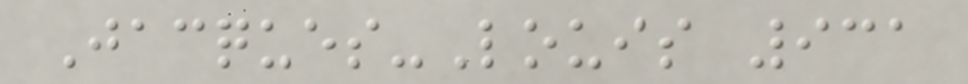Jacques-Louis 931
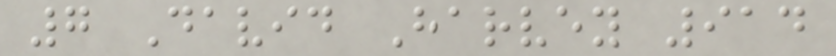7 David Harvey 914
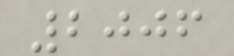2006
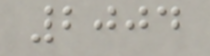2004
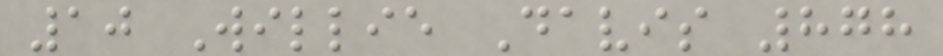10 Willie Davis 878
